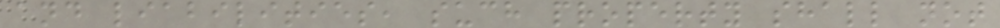and liabilities, such property shall not
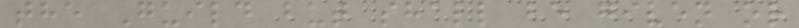the Guild but shall be given or
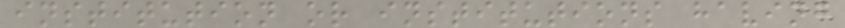institution or institutions having
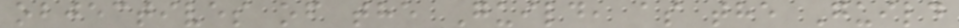objectives of the Guild, as the Guild
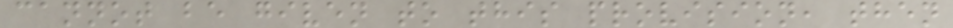cannot be given to this provision, then
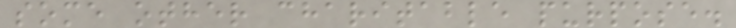some other charitable purpose.
